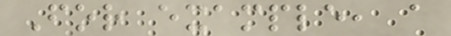For example, a
